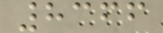8366
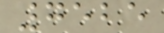7525
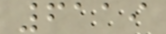6119
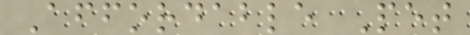Affordable Pet
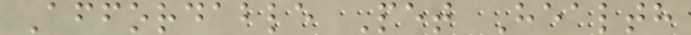Affordable Pet Health
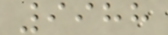9988
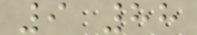9 88
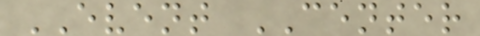EVENT CENTER
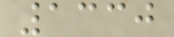1330
